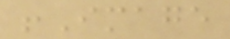!Image
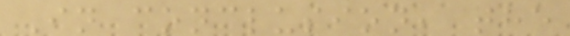In conclusion, the
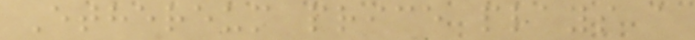Ethereum price plays a
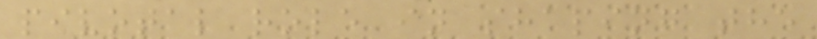pivotal role in shaping the
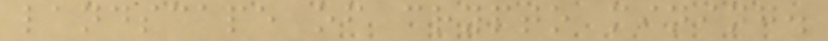landscape of crypto mining.
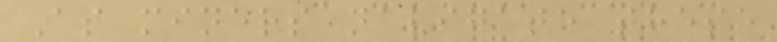As miners navigate these
